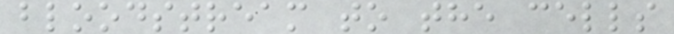bloodstream to the cells
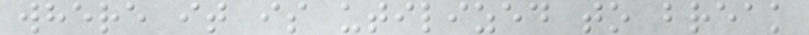where it is utilized to break
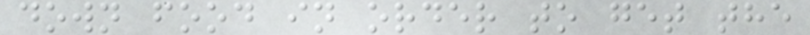down food in order to get the
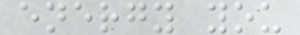energy you
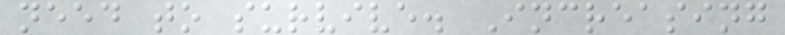need to survive. Increasing
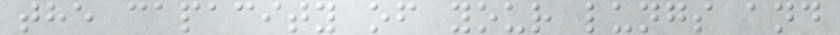the capacity of your lungs and
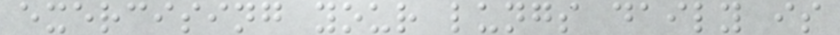exercising your lungs daily is
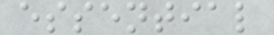essential
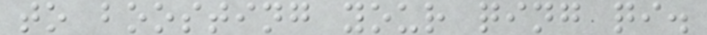to boosting your qing qi.
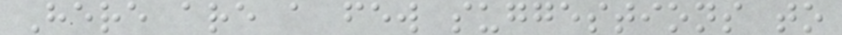Here are a few suggestions to
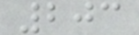203
